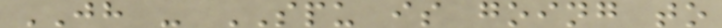JH - SPU is going to
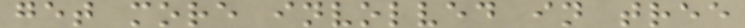get more involved in tree
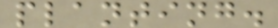planting.
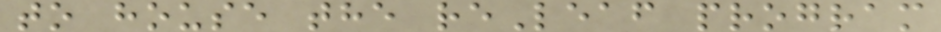to house the reLeaf program
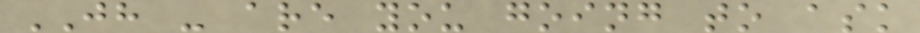JH - are you going to ask
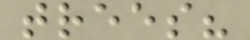trees?
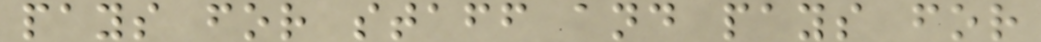pays for staff and pays for
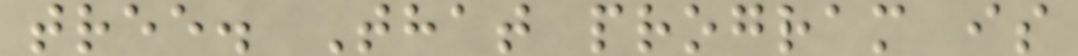tree. That program is
